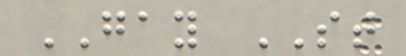GAY ST
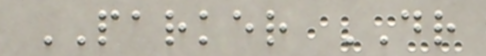PARKER DR
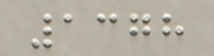1378
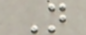N
